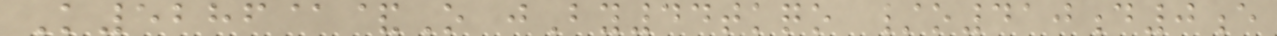K5286@&O jBy44tkqo /o410d0e
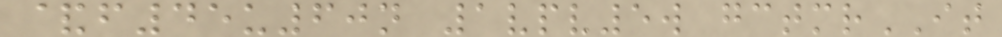&f45u60n 1vpv5w gctmrIT
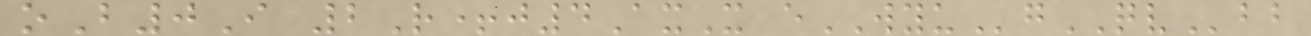oB0I 2R+j4AxX eWYUgQVbb
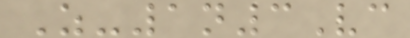Z-1n3Vc
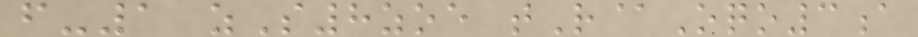f-1 zS8zoe tR@Oqo3a
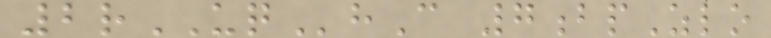2rUQhC 7bpZlo
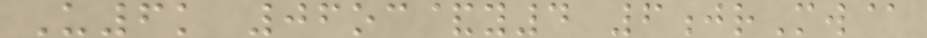U6k 06oc&y4 6jrMw@
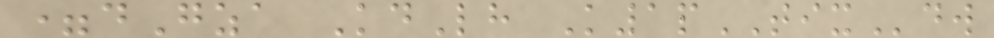=dGza KdLh K1pTIXdw
